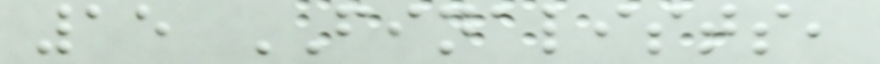15 FINALISTS,
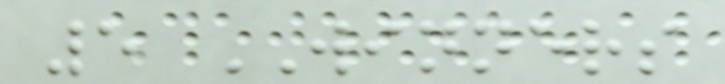5 WINNERS
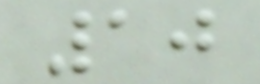10
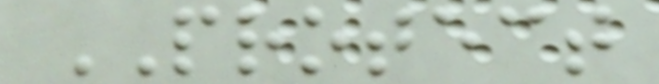PROTECT
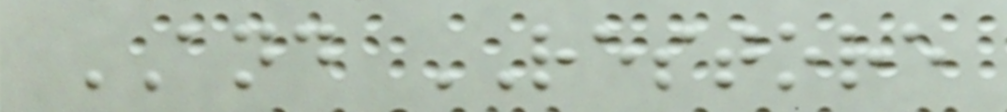AND RESTORE
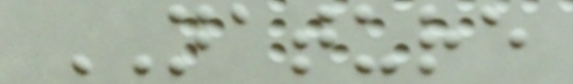NATURE
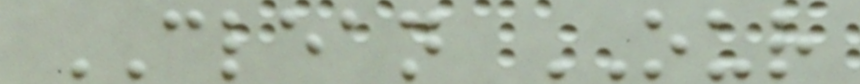CLEAN OUR
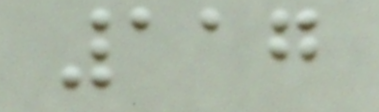117
